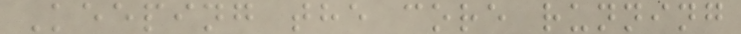Keeping the core running
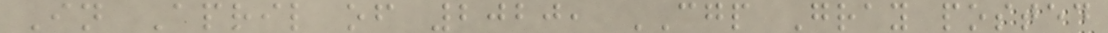In April of 2020, CGP Gray posted
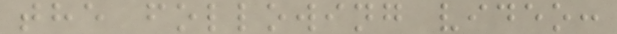the following video:
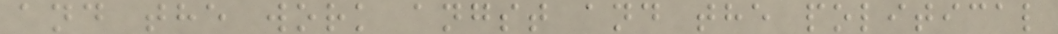and the work angst and the political
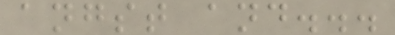angst and...
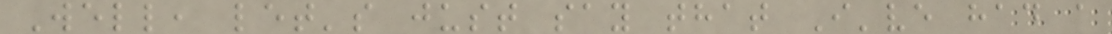Well, let's just say that I've had a
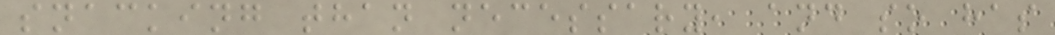snacking than necessary, and so has
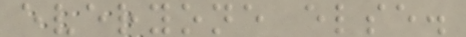everyone else.
